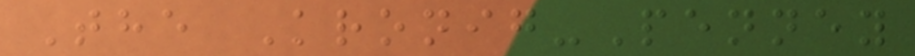The Kronig-Penney
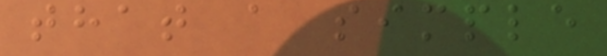that a simple
